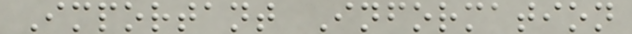Important Information
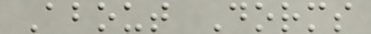About Dorms
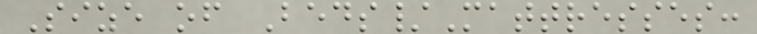Size of Beds/Mattresses:
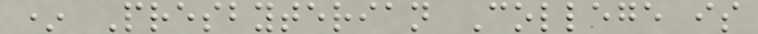* Presbyterian College is
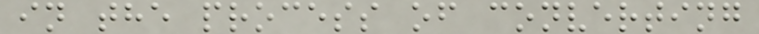in the process of converting
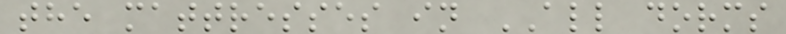the mattresses in ALL dorms
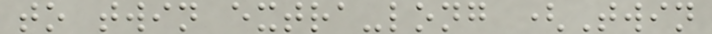to twin extra-long (Twin
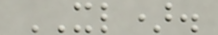XL).
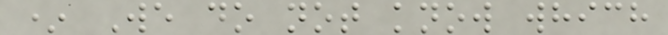* We do not know which
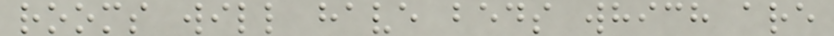rooms will have beds which are
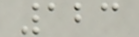123
